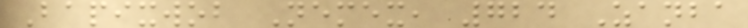Bapixwob Nemex, 724 Zanba
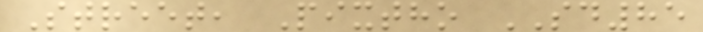Street, Pixtho SD85
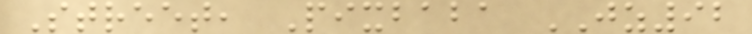Street, Pixbaba JZ92
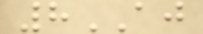8AJ
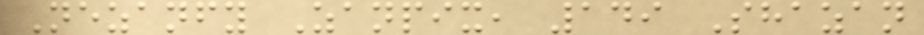Nezanfy Zanpix, 149 Shazan
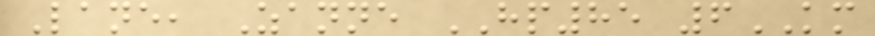Lane, Zanne HP85 6KM
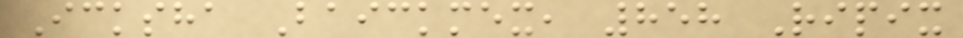Icksha Baickmex, 858 Ripix
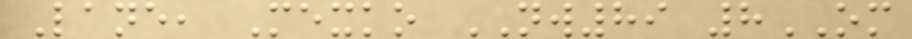Lane, Mexko NW89 8OM
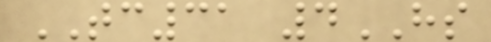TC31 4HS
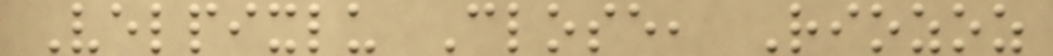Velpixlu Close, Riozoz
